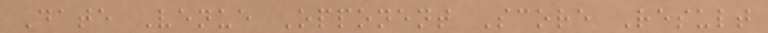Date Venue Opponent Score Result
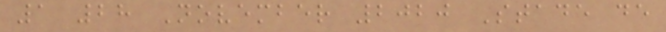1 28 November 2020 Stade de
